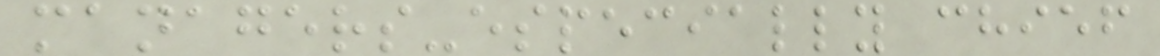managers-especially chief
